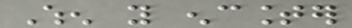When you encounter
